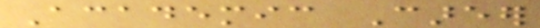Academic Career
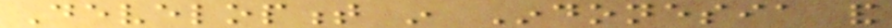Development in Indonesia and
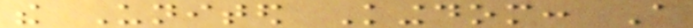the United Kingdom: A
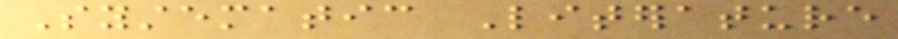Systematic Literature
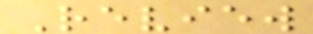Review
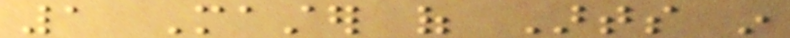1 Master of Arts in
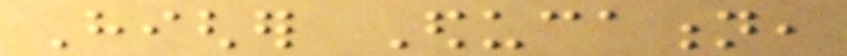Higher Education,
